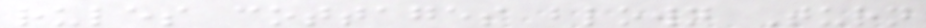rules cottages blown Turn
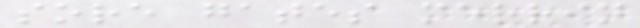sore gates merrin
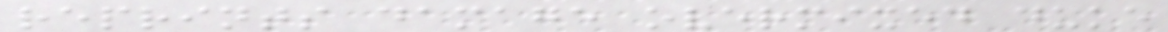reprints damage overmixed duke
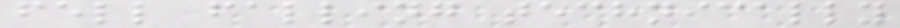fell falling technically
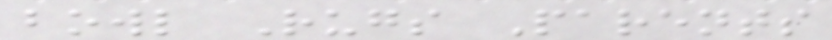bowl Rugs Parents
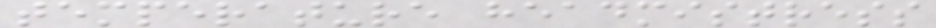temperature headmistress
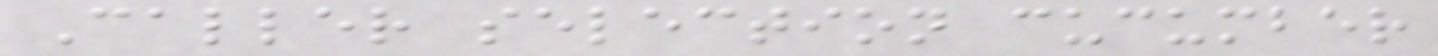Caller selection cucumber
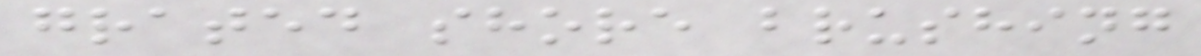grated shore brushing
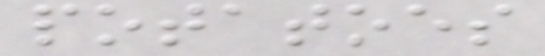potatoes
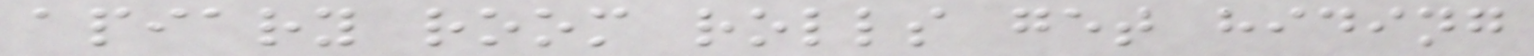apiary room rolls get hiding
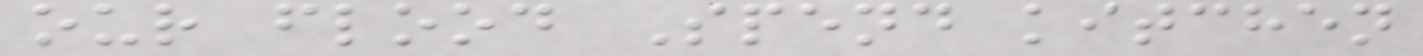our flood Spend kitchen
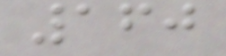160
